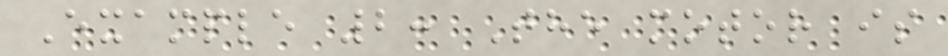Example 2: The motor is
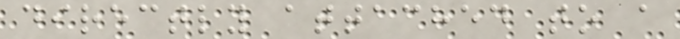directly attached to a
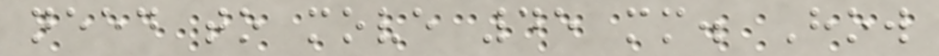need to move 45 mm. How
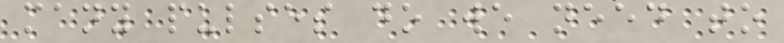many pulses do we need to
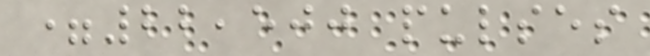=22,500 pulses
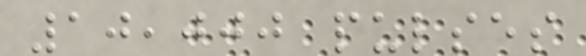10,000 pulses
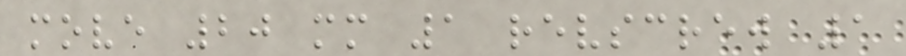move 20 mm 1 revscrew 1
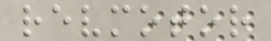revmotor
